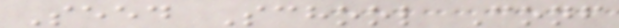Seed School Conf
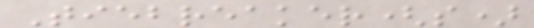Tiebreaker(s)
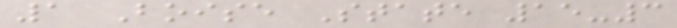1 Boise State 15-3
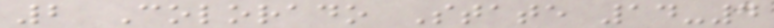2 Colorado State 14-4
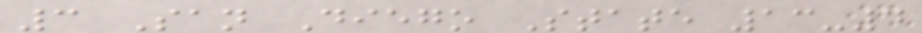3 San Diego State 13-4
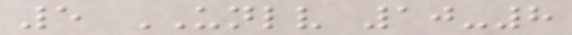5 UNLV 10-8
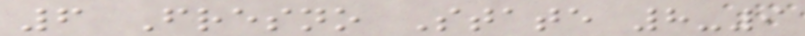6 Fresno State 8-9
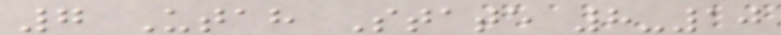7 Utah State 8-10
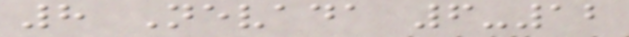8 Nevada 6-12
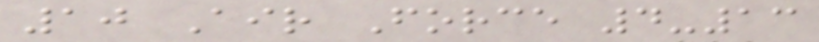10 Air Force 4-13
